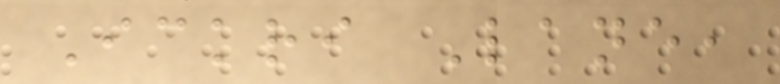Ickri Lane,
